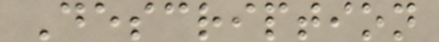Description
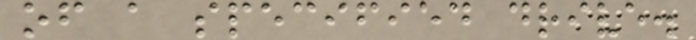of a specified drive.
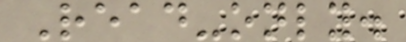Read-only.
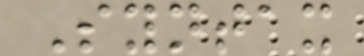Syntax
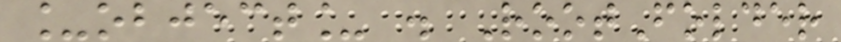_object_ . RootFolder
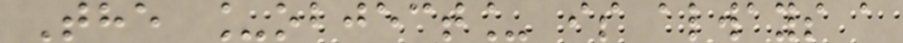The _object_ is always a
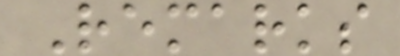Remarks
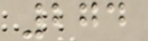274
